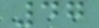47
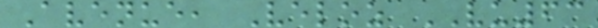Avenue, Veloz VU63
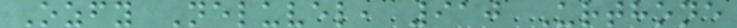Ozfy Neluvel, 910 Urthone
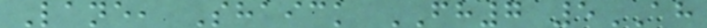Lane, Shaick FH7 5AH
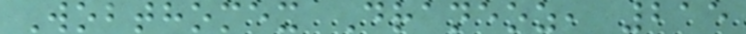Wobthomex Draneoz, 215
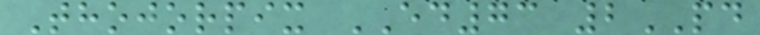Thojorpix ED73 2PD
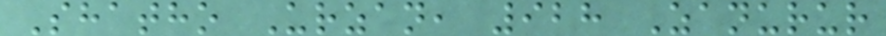Shatho Urzan, 928 Zanurur
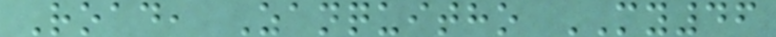Road, Zanquitho MY46
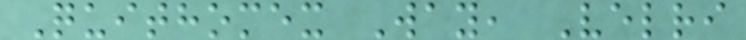Quithomex Way, Velri
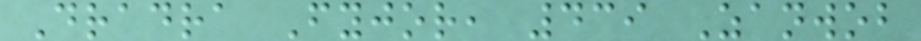Dradra Fyjor, 439 Zanwob
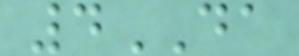4DA
